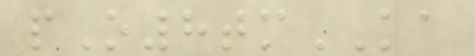pO8tmKA
